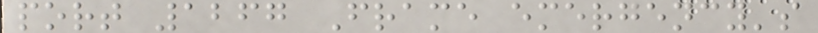port 1267 Frame emergency's
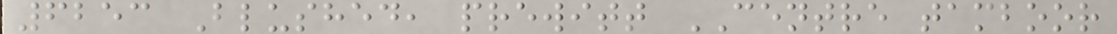6253 Blushed, prewitt CENTRE tamboor
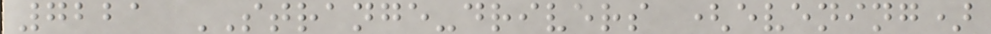7221 STRANGE-drivers (evening)
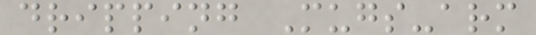dripping Mugs-arm
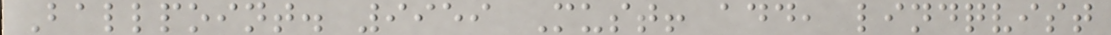Ballpoint. 9959 Must! add, lindqvist
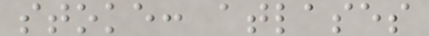stoke: atlases
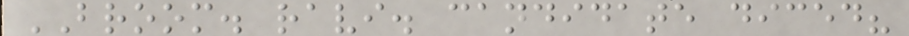BROOM. ravi. candidate diced?
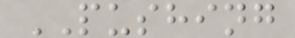PUSHING
